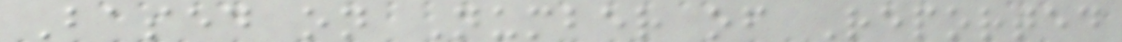Based on Number of Reported
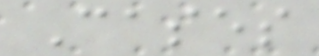Cases
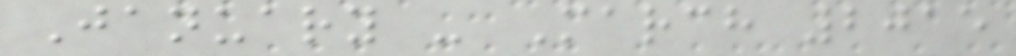January - March 2015
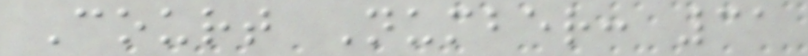Court Number: 31
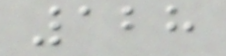128
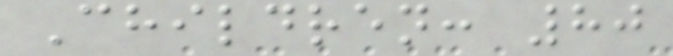Children: 80
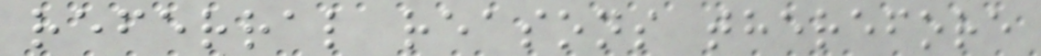referral reasons therefore
